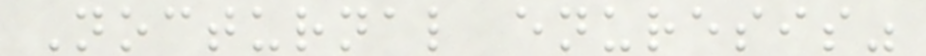Nocturnal enuresis"
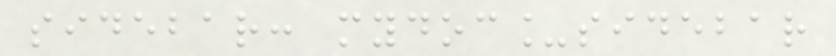sidebar: mydoc_sidebar
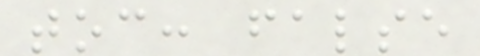toc: false
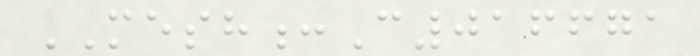MESH:C016671
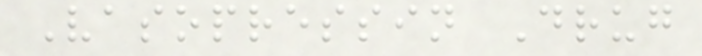Vasopressin Drug
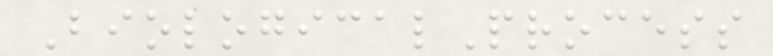BiologicalProcess
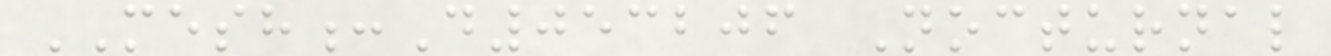MESH:D053206 Nocturnal
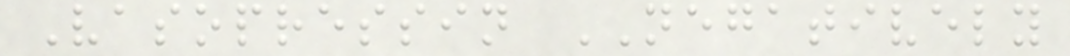Vasopressin NEGATIVELY
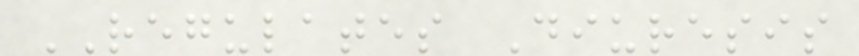REGULATES Diuresis
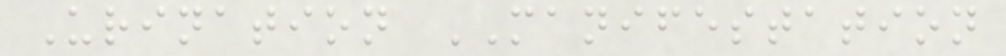Urination MANIFESTATION
